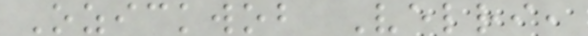Ozickwob Velri,
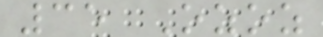35 Ozoz
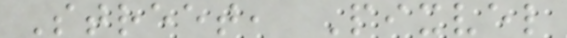Street, Pixvel
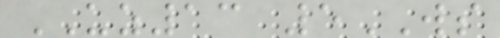UZ13 5WS
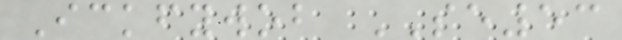Ickfywob SE53
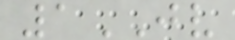1JV
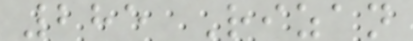285 Rizan
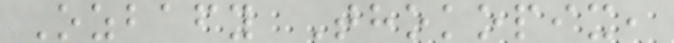Ozbafy Thokopix,
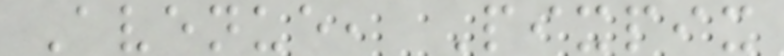Avenue, Pixpix
